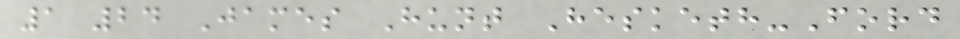1 24 James Hunt Hesketh-Ford
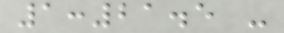1:21.5 -
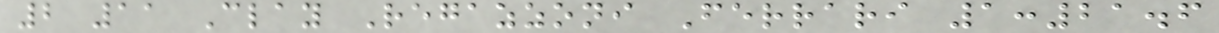2 11 Clay Regazzoni Ferrari 1:21.6
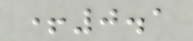+0.1
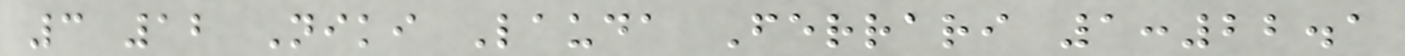3 12 Niki Lauda Ferrari 1:22.1
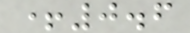+0.6
